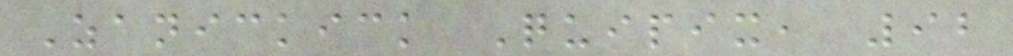Zanickick Quipix, 92
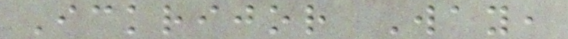Ickrijor Way,
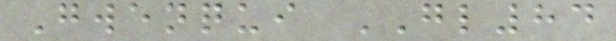Gwenqui GL84
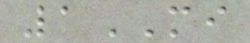1MI
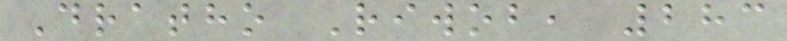Dratho Riwob, 283
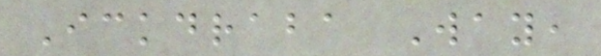Ickdraba Way,
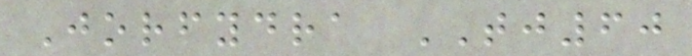Jorfydra TJ60
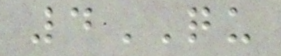4QU
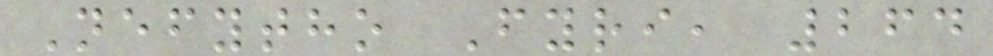Nefytho Fyri, 264
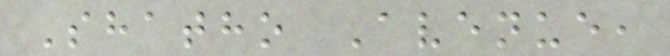Shatho Avenue,
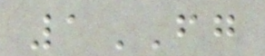1FG
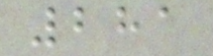281
